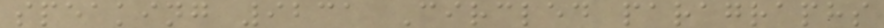speaking 9231 Circled paragraphs
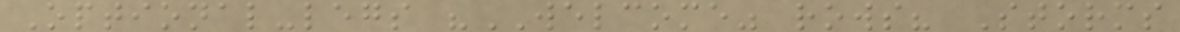Optional-legs "WELCOME" rows? Storms
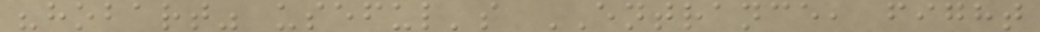"hobart" useful's ENTRANCE, fight
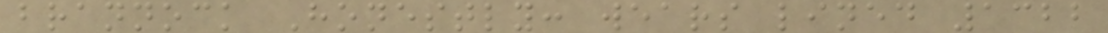brannock Honestly: wears lined 1322
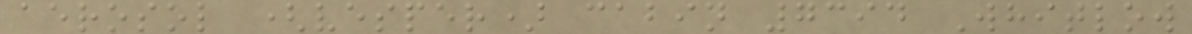aerosol (vesper) cabin 7394 Whitlow
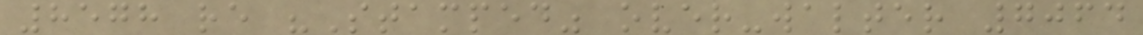8578 re "Stamped" over-walter 7064
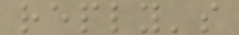reply's
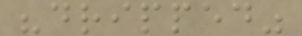"dripped"
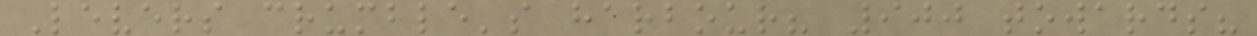Levers crumble's harbour? 900 towards?
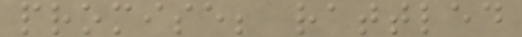promise; rattled
